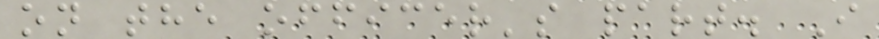on the officer's part. I
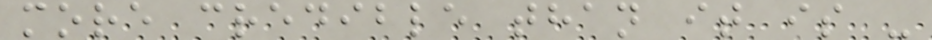more credible than it is -
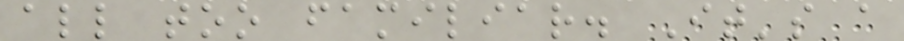all too familiar. It's a
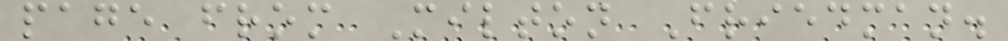page from Milton Friedman.
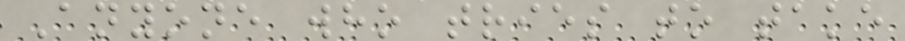Anyone who tries to take
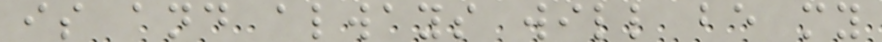is and always will be my
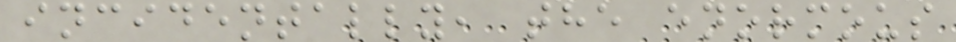incidentally, the enormous
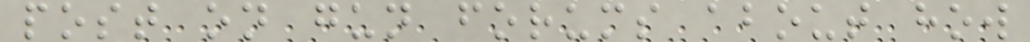post on gun forums about how
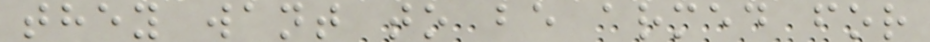they want to be armed for
